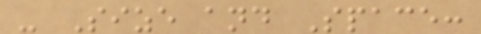- Size and Space:
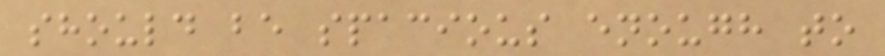should be spacious enough to
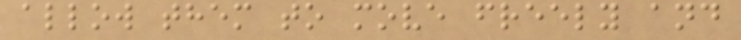allow them to move freely and
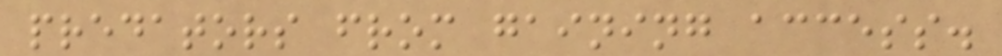predators from gaining access.
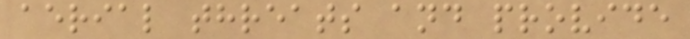aerial threats and provide
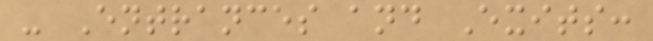- Entrances and Exits:
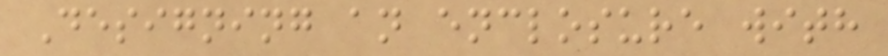Designing an enclosure with
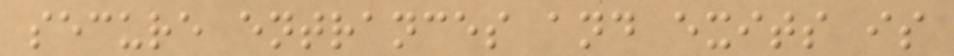secure entrances and exits is
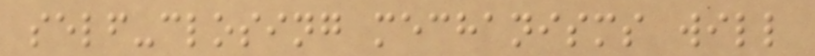self-closing mechanisms will
